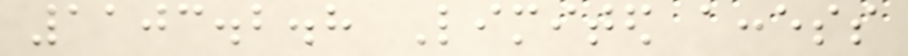1103.2.8 Limited access
